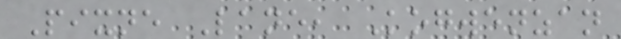Pixne Lane, Kogwenzan
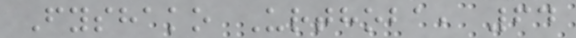Fyshako Urthoba, 64
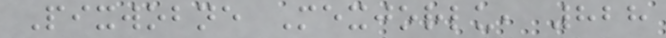Pixwobne Mexjorlu, 828
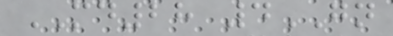MD28 4GN
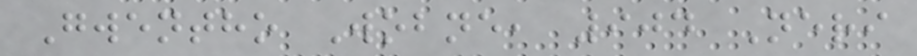Gwentho Wobne, 904 Neri
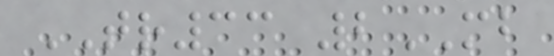TR33 2MB
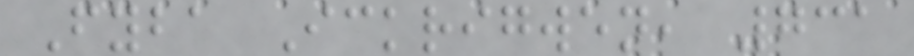Fyba Ickrigwen, 731
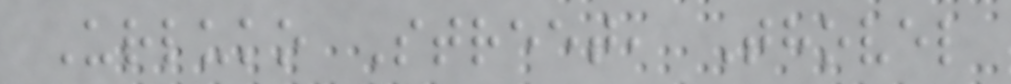Urluko Street, Thovel
